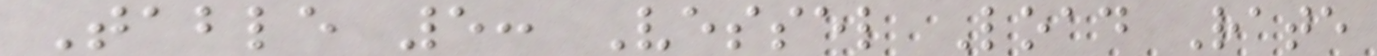Table 5: Vessel Load Rate
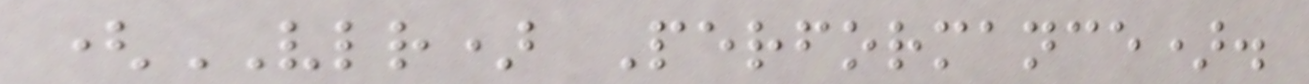(VLR) Performance).
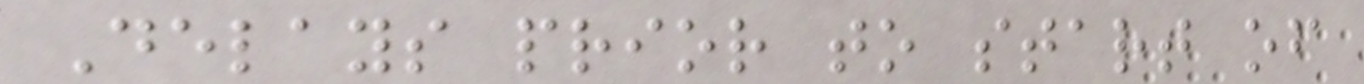Delays prior to start of
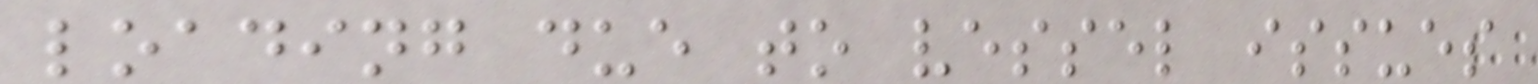loading due to vessel issues
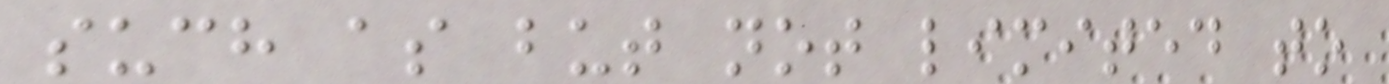such as but not limited to
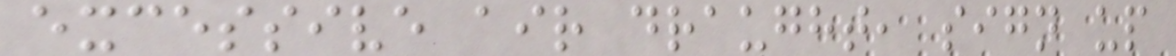excessive air draught, sign up
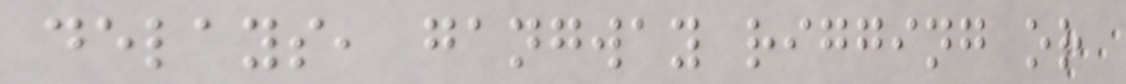delays, gangway rigging or
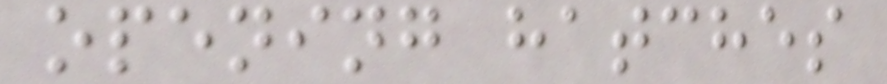opening hatches
